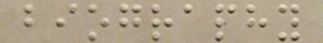biography
